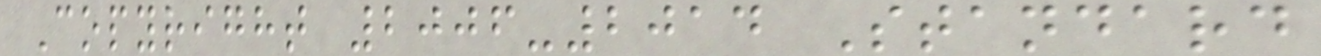Copyright 2006-2014 Standard
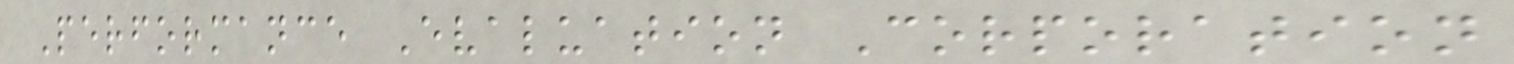Performance Evaluation Corporation
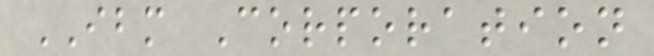IBM Corporation
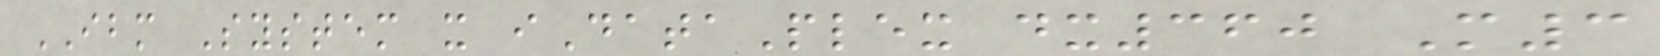IBM System x iDataPlex dx360 M3
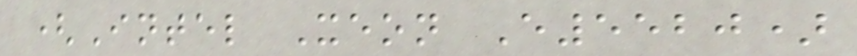(Intel Xeon E5520)
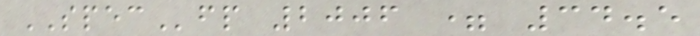SPECfp 2006 = 34.5
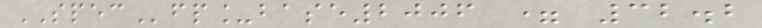SPECfp_base2006 = 32.2
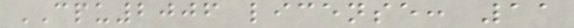CPU2006 license: 11
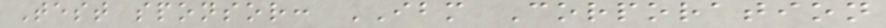Test sponsor: IBM Corporation
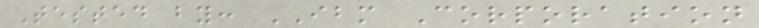Tested by: IBM Corporation
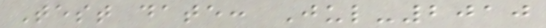Test date: Jul-2010
